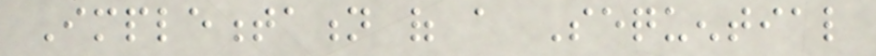Implementation of a Sequential
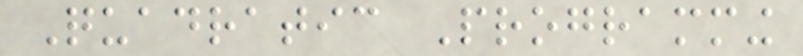Quadratic Programming
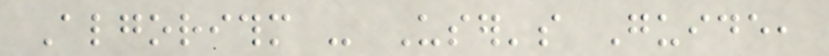Algorithm - User's Guide,
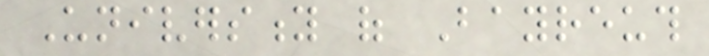University of Bayreuth
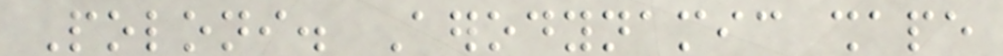Poloni. Aerodynamic shape
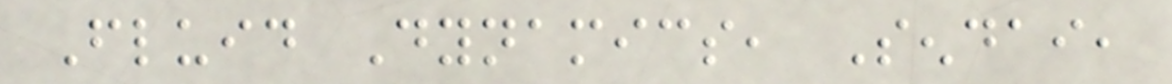Fluid Dynamics, Sendai,
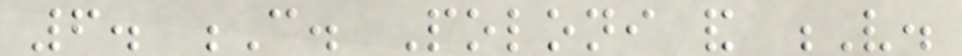6. C. Poloni and V.
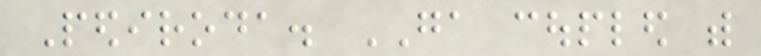Pediroda. GA coupled with
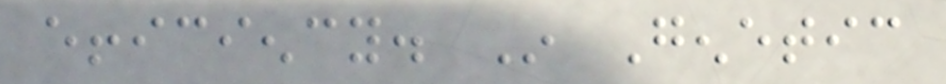efficiency. In Genetic
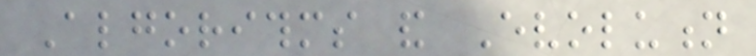Algorithms and Evolution
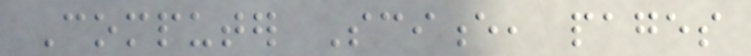Computer Science, pages
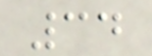34
